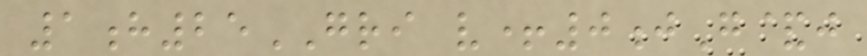1h25GRI v+0jG&j
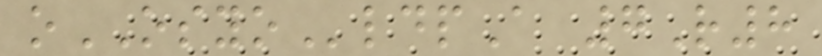oOSYOldpA 7R8
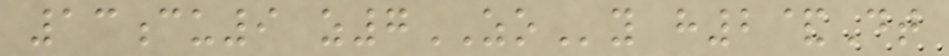13cu9 z7ZOy h2&Dt
